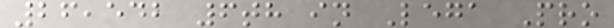26,542 6th in Lega Pro
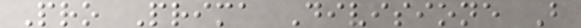Pro Prima Divisione B
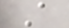A
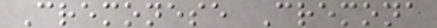Cremonese Cremona
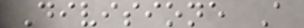Divisione A
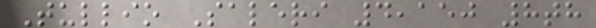Tullio Saleri 4,150 8th
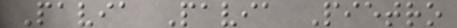Pavia Pavia Pietro
